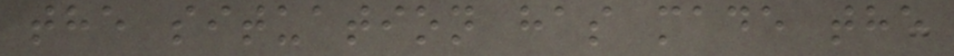the situation has made the
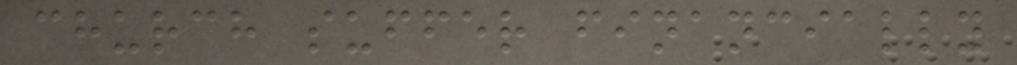church suffer financially
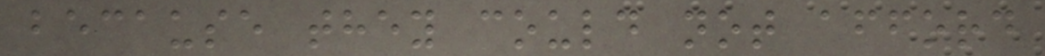because they could not afford
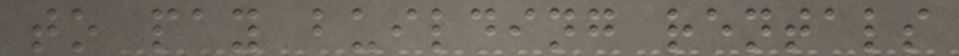to pay building rentals
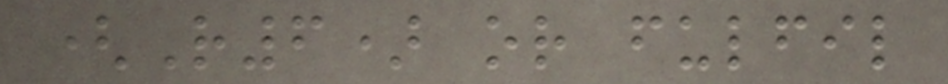(R6) or fulfil
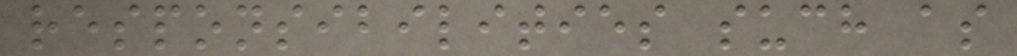responsibilities such as
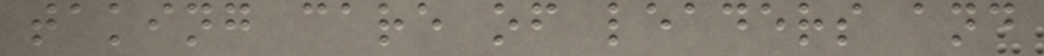taking care of leaders and
